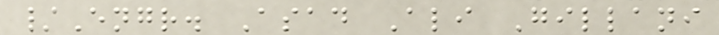/Engr. Asad Ali Gillani
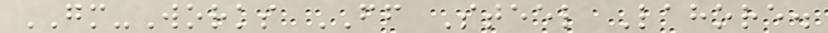GM-Works FF Steel Lahore.
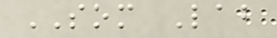SOM Lab
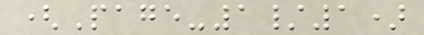(Page-1/1)
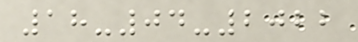18-04-2022
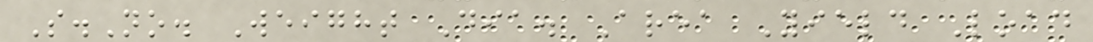S.No. Weight Dia. Area Yield Load
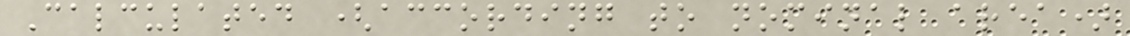Calculated (according to nominal area)
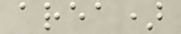area)
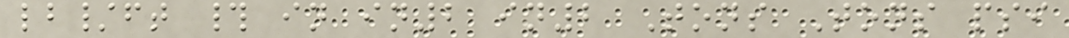lb/ft # in in2 in2 Tons Tons psi
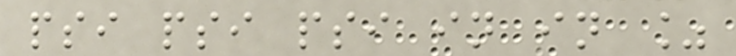psi psi psi in in %
